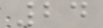24
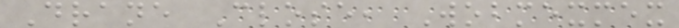Drane Close, Wobmexmex
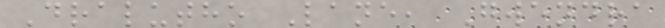Dralutho Lane, Gwendra
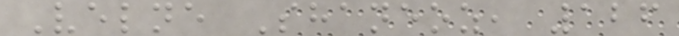Velne Shaneoz, 126
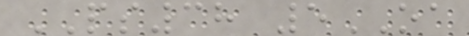PS38 5OA
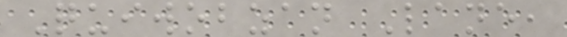Quiwobzan Lane,
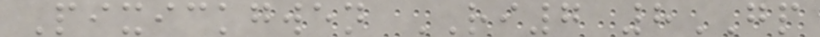Pixickgwen RI7 8GP
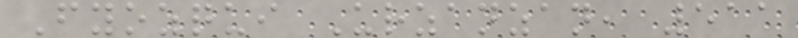Fyozqui Urzanzan, 511
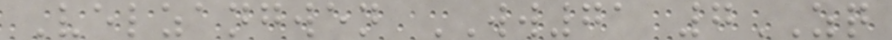Velzangwen WW71 7ZQ
